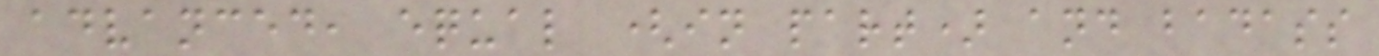advanced, equal (in part) and badass
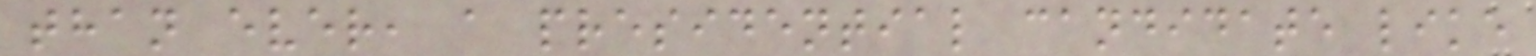than ever, a presidential candidate like
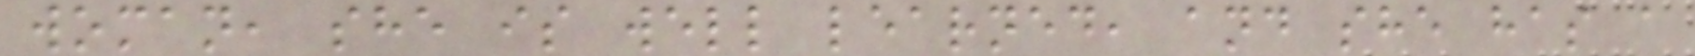woman, she is well learned, and she has a
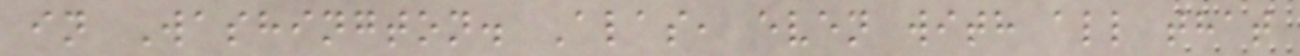in Washington. Alas, even with all that
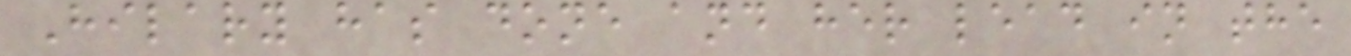Hilary has done and her lead in the
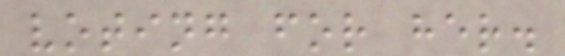voting for her.
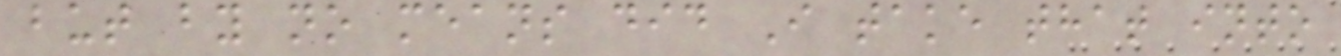but by no means did I take that into
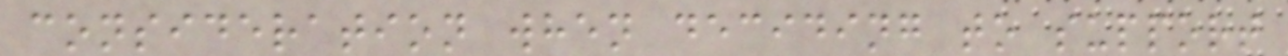consideration when deciding to support
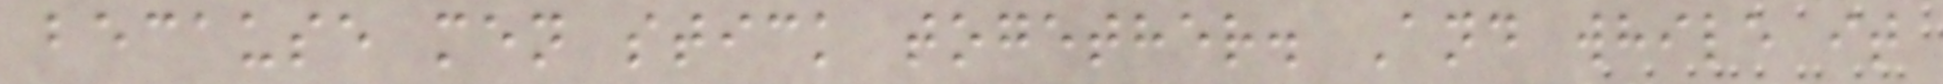because men stick together. And while it
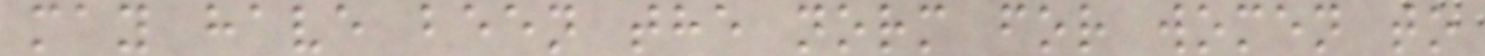may have been the norm for women to
